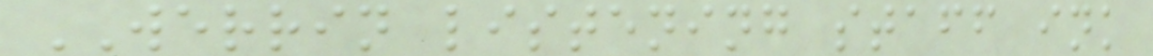WERRIN listening staff ink
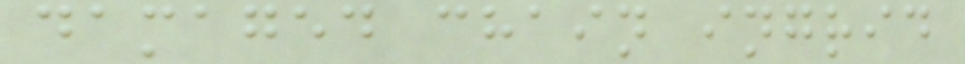damaged chain ingrid
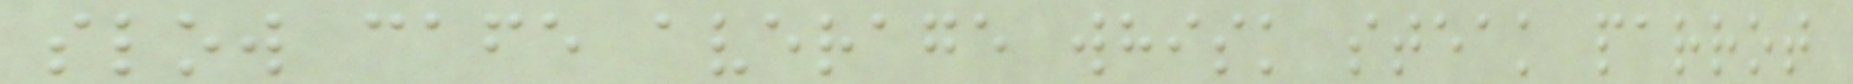slow cafe average whisk steak parrot
